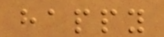happy
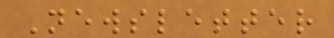Newsletter
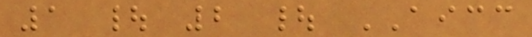1 | 2 | AICC
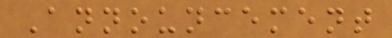Announcement
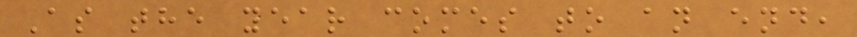As the year comes to an end,
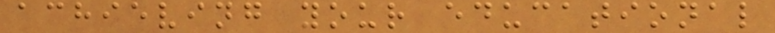achieving your educational
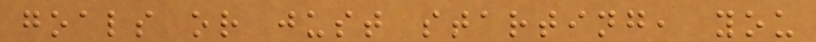goals or just starting, you
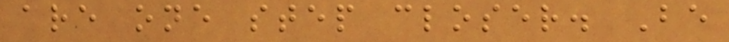are one step closer. Be
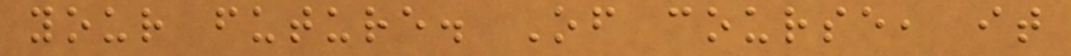your future. Of course, it
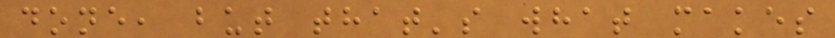done, but that's what makes
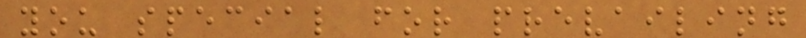you special for prevailing
